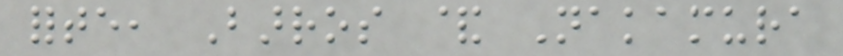forte, Barros & Nakamura
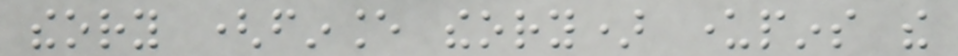theory (finance theory) underpins the
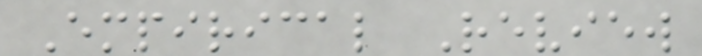Empirical Review
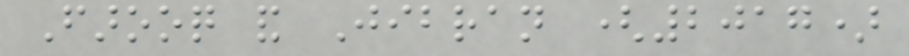Farooq and Jibran (2017)
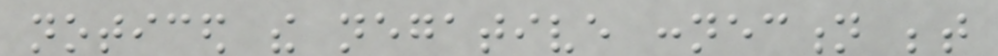noticed the negative connection between
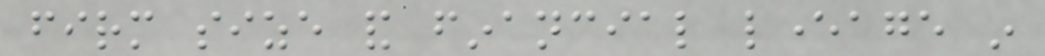firm size and financial leverage in
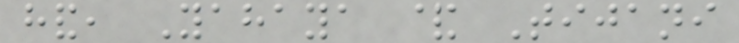hand, Yahaya & Tijani
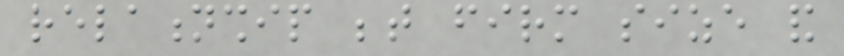relationship between firm size and
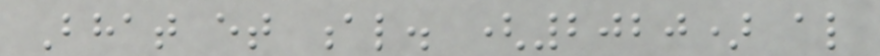Bhat et al. (2020) also
